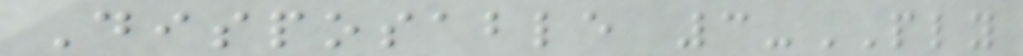Disposable 3-PLY
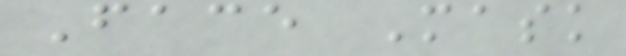Face Mask
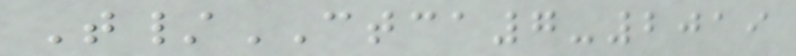T/CTCA7-2019
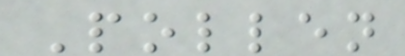Pollen
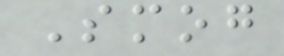Smog
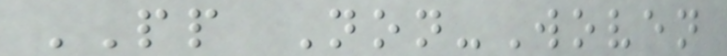PP Non-Woven
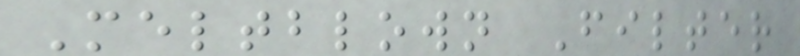Meltblown Filter
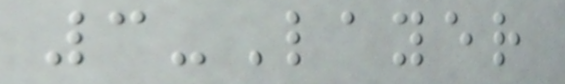3-Layer
